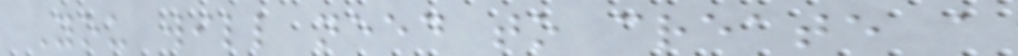You will need to create a
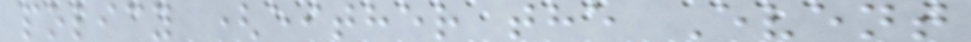policy (either the Event
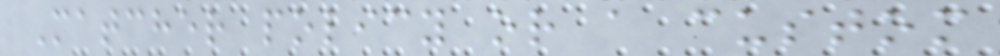Matcher policy or a custom
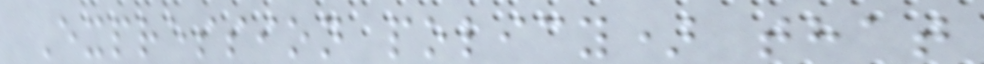Expression policy) that
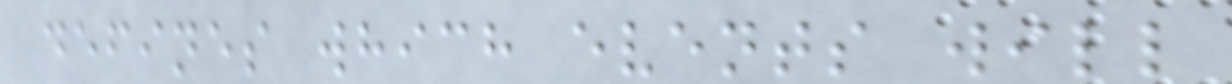defines which events will
